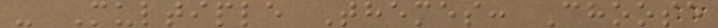- Multiple Themes: Choose
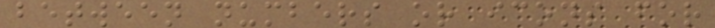between numbers or icons for
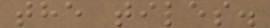the tiles.
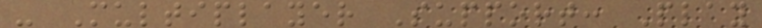- Multiplayer Support: Play
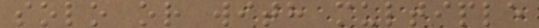solo or with multiple
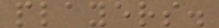players.
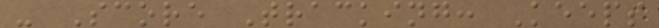- Score Tracking: Keeps
